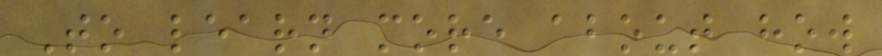To learn more about how
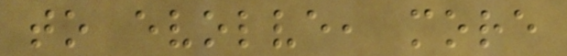to evolve, more
